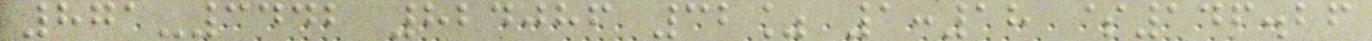871-3442 824086 32% 1:18 $146.26
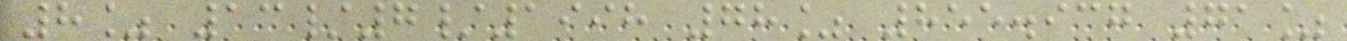8% 13/7/1998 78% 855.937 71%
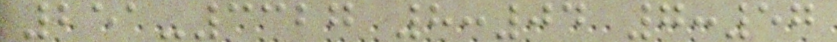251-3327 8:04 7:57
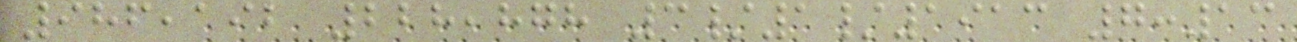986,192 228,878 3/1/1913 7:13
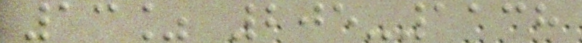13% 205-1138
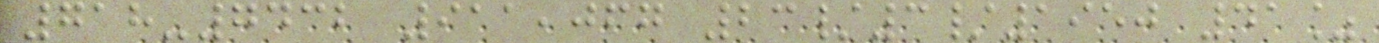718-7432 911,067 23/3/1950 41%
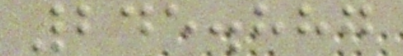245.887
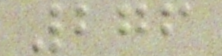276
